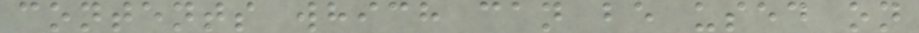contents which can be used on
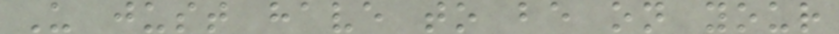U just have to be on your
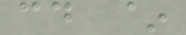cd ~
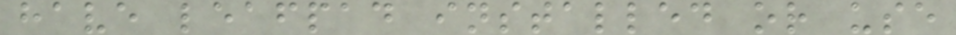have leafpad installed or use
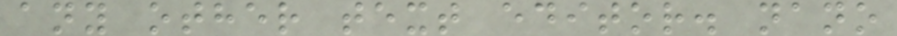any other text editor. nano
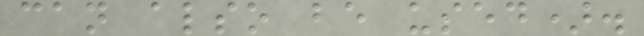can also be used).
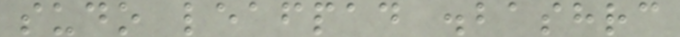sudo leafpad .bashrc
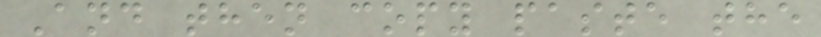And then copy paste the
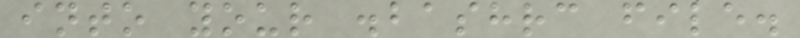into your .bashrc file.
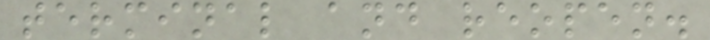terminal and reopen.
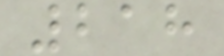218
